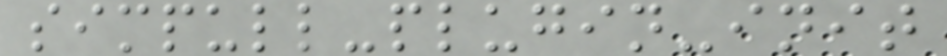simpull-plugin-init
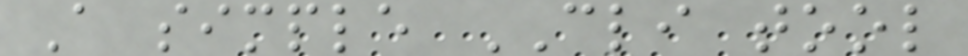A simple CLI tool
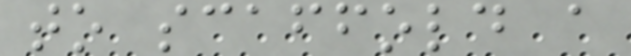to scaffold a
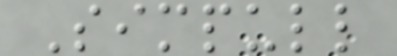Simpull
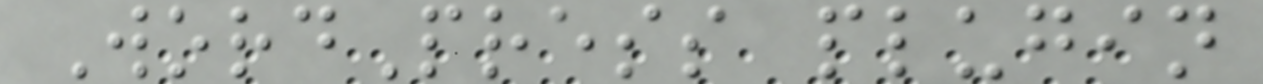WordPress plugin
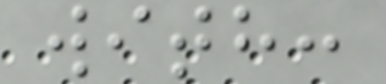with:
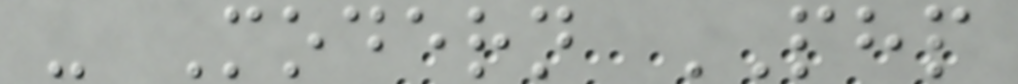- Modern PHP
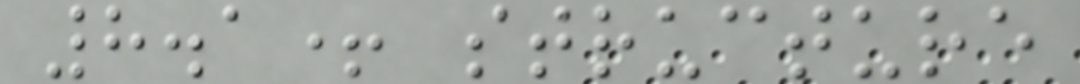8.1+ structure
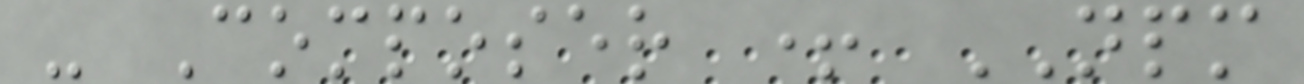- Composer + NPM
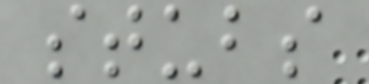stubs
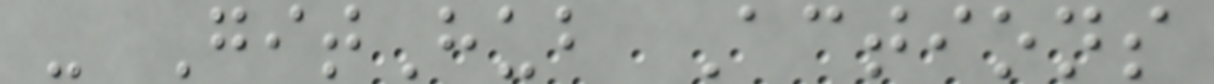- GitHub Actions
